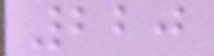220
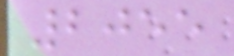2055
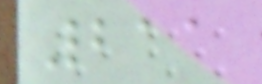211
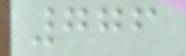776
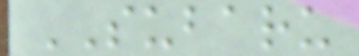SUBARU
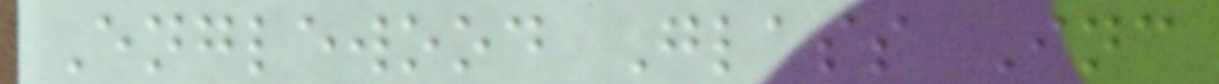Englewood Glass Inc
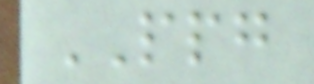PPG
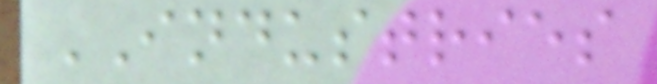INDUSTRIES
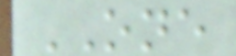ONE
